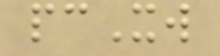pcXw
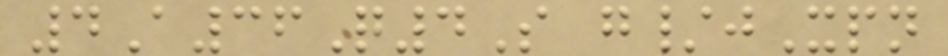4A36Q4S g/jXpn
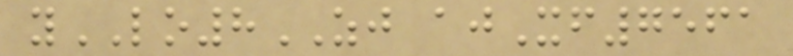yLO8ZJ ajXf7561
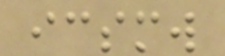icsmw
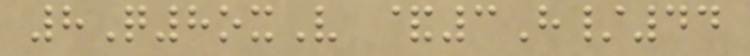8Q8oxV &3H/44
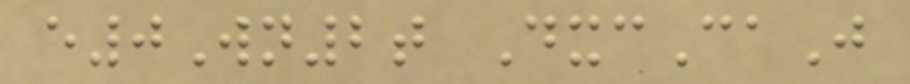e0Wn2t DxcCaJ
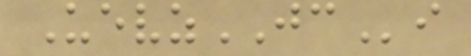UevzJCi
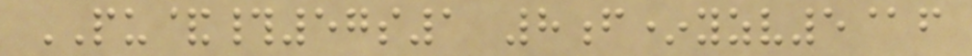PU&#57s1 8f*yzv5@f
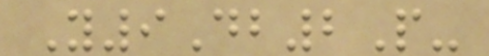Y9Db2P-
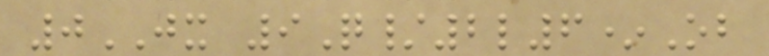0JX 9Q/2l6*Ob
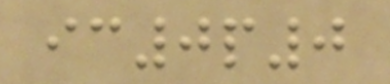ic0p0
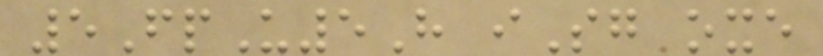5FpU5H iSg oxe
